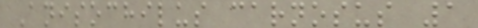Anisochilus carnosus 1
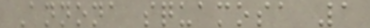Annona squamosa 1
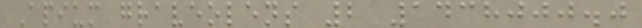Apium graveolens 2 1438000.0
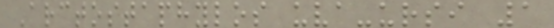Arctostaphylos uva-ursi 1
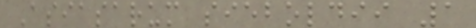Asiasarum sieboldii 1
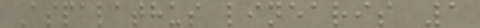Aspalathus linearis 1
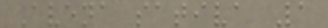Avena sativa 1
